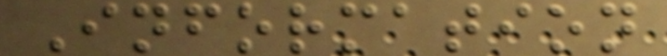Information
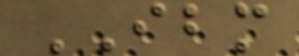IBM
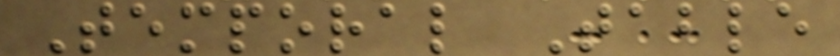Temporal Table
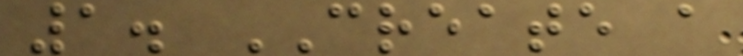1. CREATE a
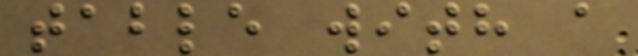table with a
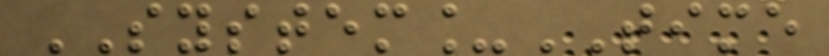SYSTEM_TIME
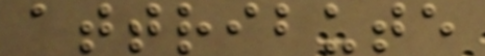attribute
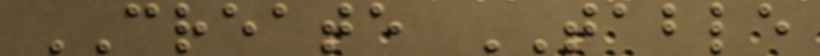CREATE TABLE
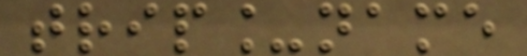trip_name
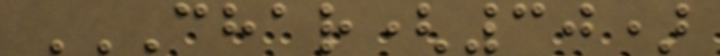CHAR(30)
